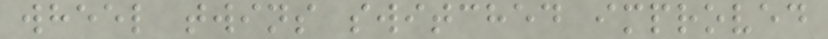wheel twins switched improved
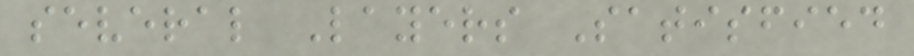several Layers Satisfied
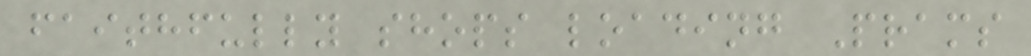faithfully shops loading Prams
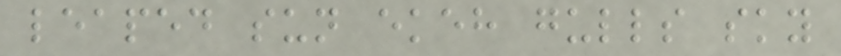leaped sun ekeh gulls sky
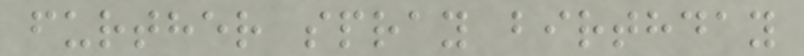further spray birthday
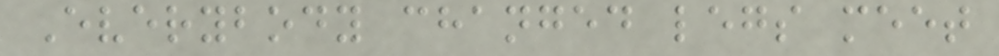Everybody changed legs meet
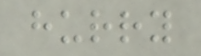hurry
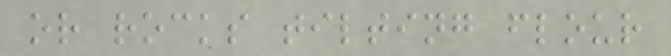or rocks tilting flour
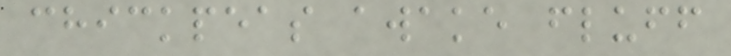chickpeas awake fluff
